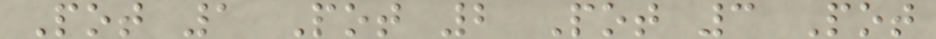Pot 1 Pot 2 Pot 3 Pot
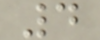4
